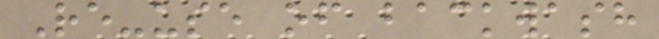Re-use of backwash
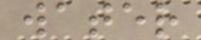water
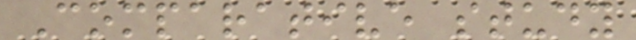Comparative study
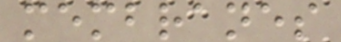membranes
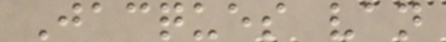Jacques van
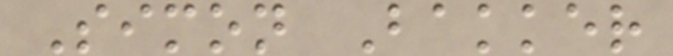Simon Bakker
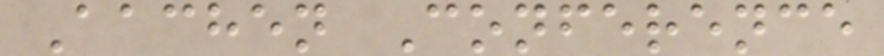Aachen Conference
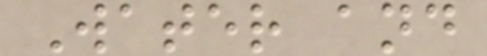Water and
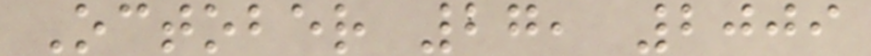October 27, 2009
